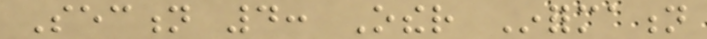Section 4: Other Information
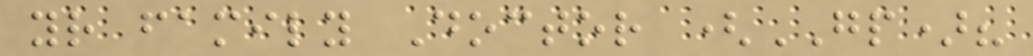your family Doctor (GP)?
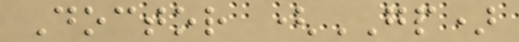Doctor (GP)
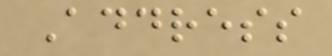Address
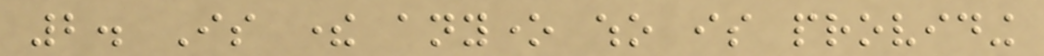2. Is there anyone who is providing
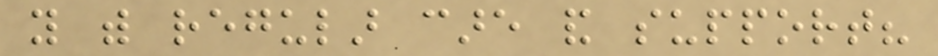you with regular care and support?
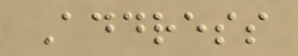Address
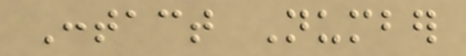Contact Number
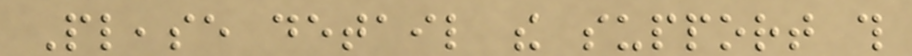Please detail the support this
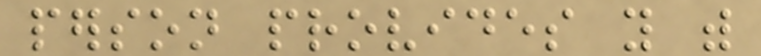person provides you with
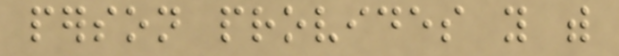person provides you with
